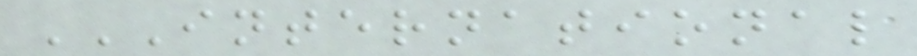INTERNATIONAL
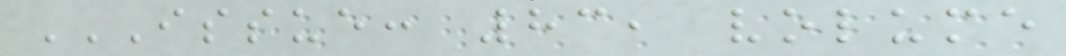ISSUE: 83, VOLUME
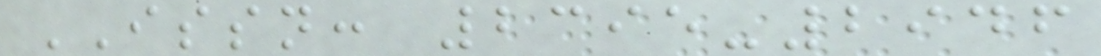ISSN: 2395-2946
